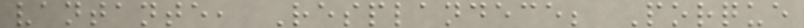vantante, Resplandece; Porque
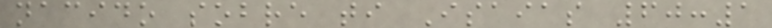nacido sobre ti Isaias 60:1
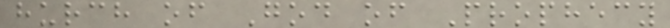hurch of God of Prophecy
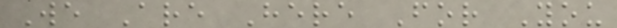We Are Here For You
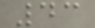43
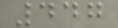447
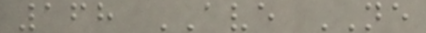168 AVE NE
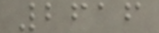2616
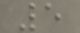5
